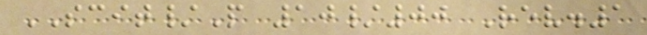SCIT/P 10/00 Rev.1
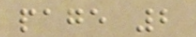page 2
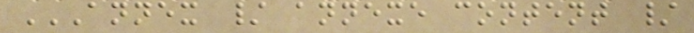ANNEX / ANNEXE CONTENT /
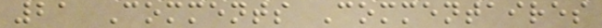21 Comments Commentaires
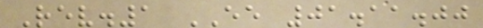Rev.1 EE 01.11.00
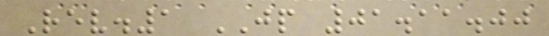Rev.1 JP 01.11.00
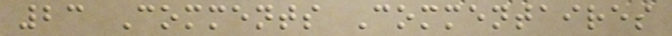23 Comments Commentaires
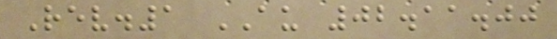Rev.1 AU 02.11.00
